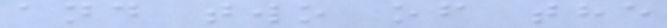and two of the
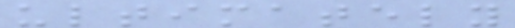ultimately
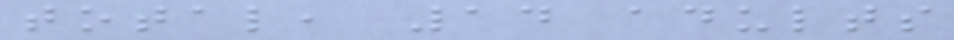total, 14 adults
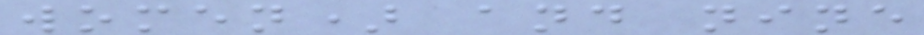women) and nine
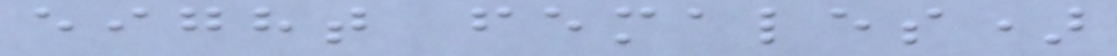eight females)
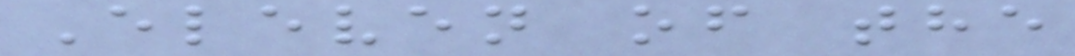Eleven of the
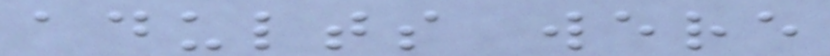adults were
